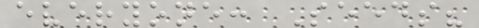everyone: Seeds?
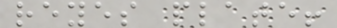reyes plate!
